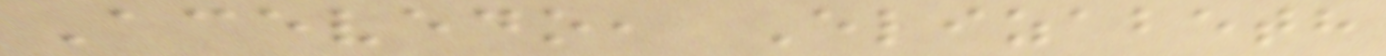Acevedo, Elizabeth
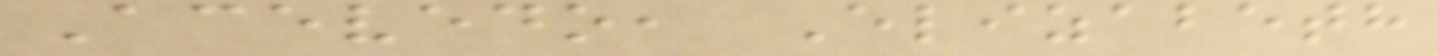Acevedo, Elizabeth
